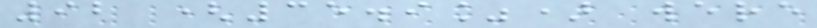92 (35.9%) were
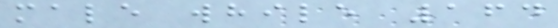male while 164
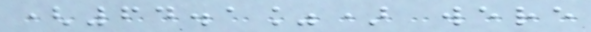(64.1%) were
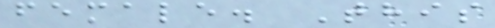female. This
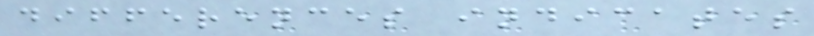differences indicates
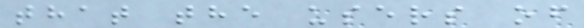that the users of
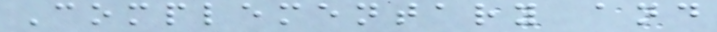Complementary and
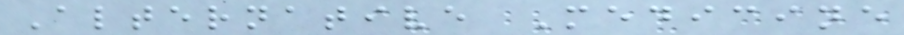Alternative Medicine
